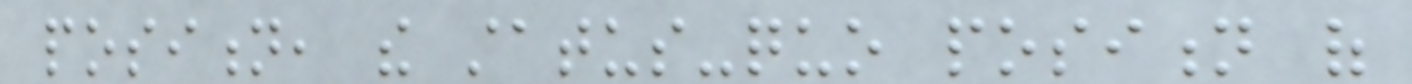position, the status-quo position of
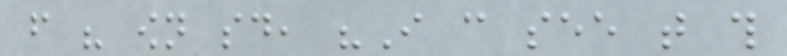from his own said, "I can see that this
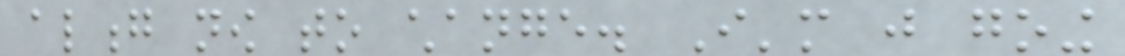along now to change. I'm just going
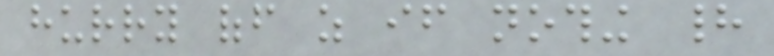hurry off as if nothing had
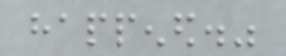happened."
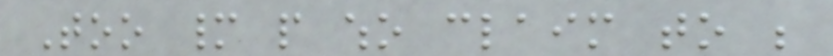Too many people who claim to be
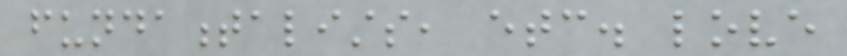fundamentalists, etc. love
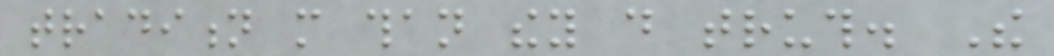tradition more than they do truth. The
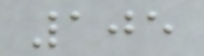105
